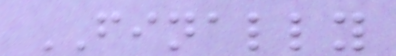FINALLY
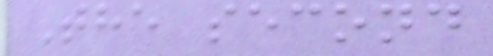The second
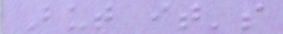But it's
